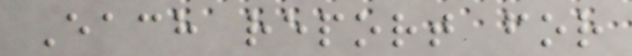Each report for
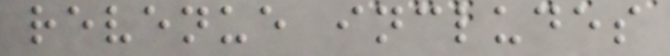revenue includes
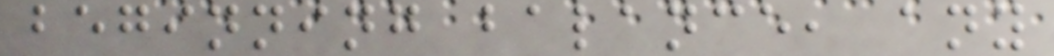beginning balance, any
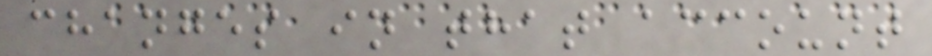changes in that account
